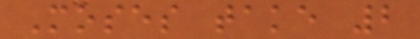Moses take 2
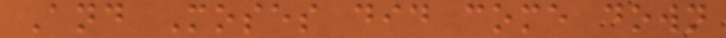And Moses did come down
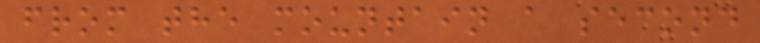from the mountain a second
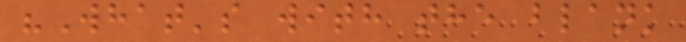"What's with the blank
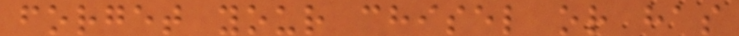forget your chisel or has
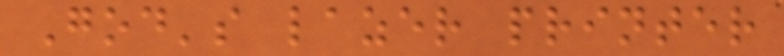God's lazer printer
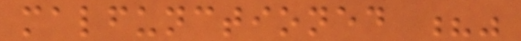malfunctioned ?"
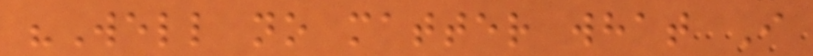"Well no matter what I
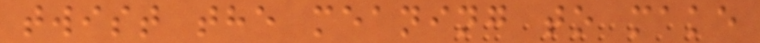twist the meaning to make
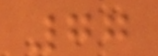77
